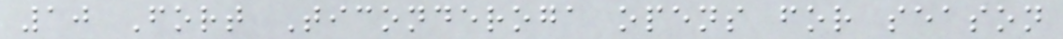10 Fort Ticonderoga opens for season
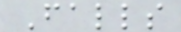Falls
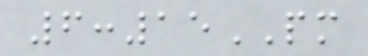6:15PM
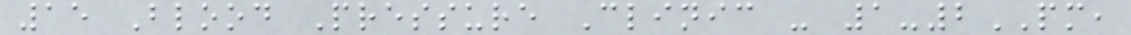15 Blood Pressure Clinic - 1-2PM,
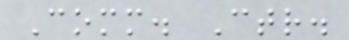Comm. Ctr.
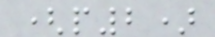(p2)
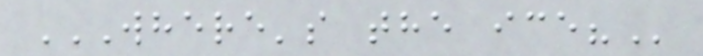WHERE'S THE ICE?
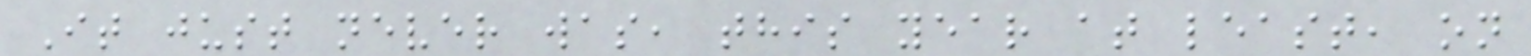It just never was, this year at least, on
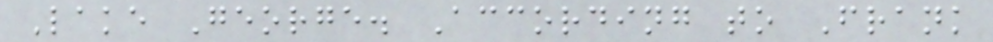Lake George. According to Frank
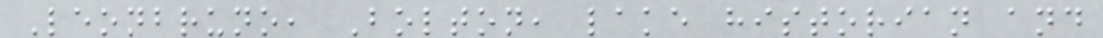Leonbruno, Bolton, lake historian and
